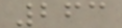263
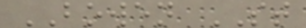BOWEN ST
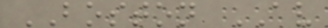BOSTON AV
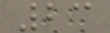23
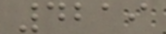4219
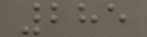285
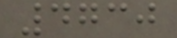4730
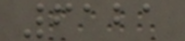6121
